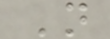N
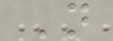N
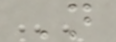N
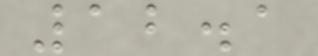12.1
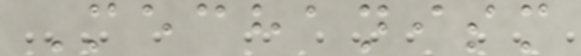Mechanism
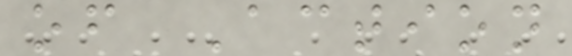of Action
